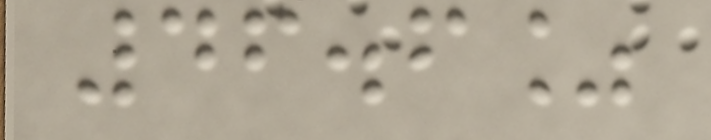46.6%
